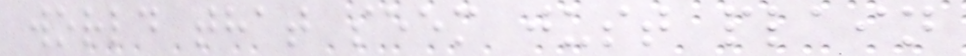world that seem just plain
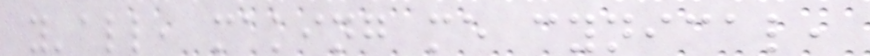y'all, making me cynical,
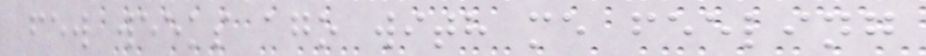few weeks ago with me feeling
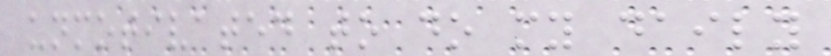unmotivated to do my daily
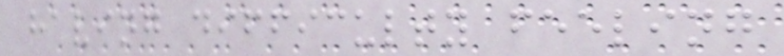having difficulty feeling
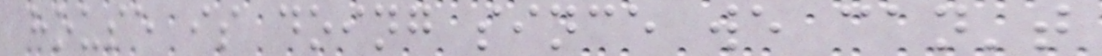house is doing since we can't
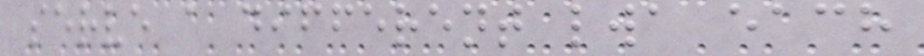serve a different lwa each
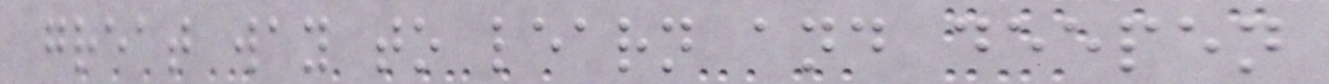great way to learn and deepen
